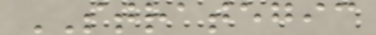STRATEGIC
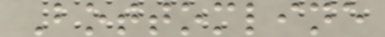Bottomline
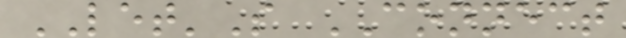LET'S CONNECT
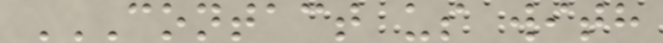CONTACT US WITH
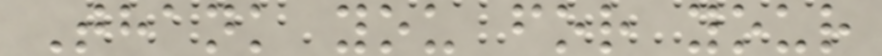Thank you for your
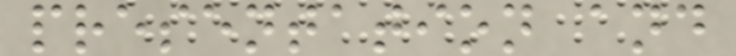presentation and
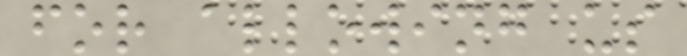for allowing us
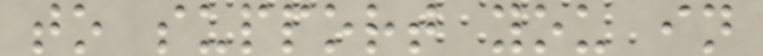to support you in
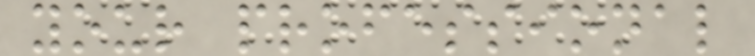your professional
